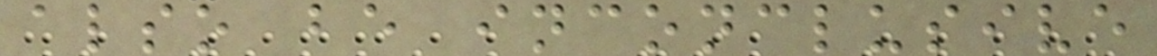also be inconclusive
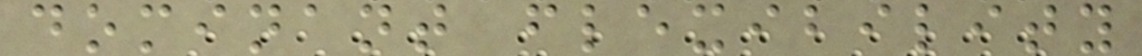dominant flexibility
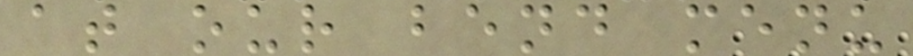at our bend menu
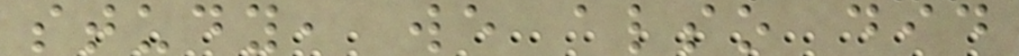study, we also did
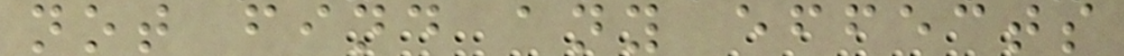not find any effects
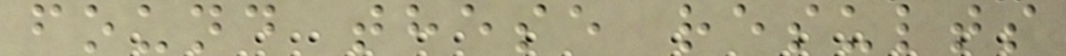found these results
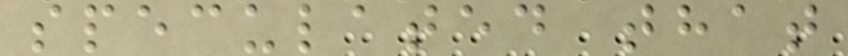speculated that
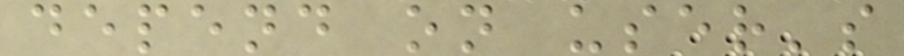depend on user's
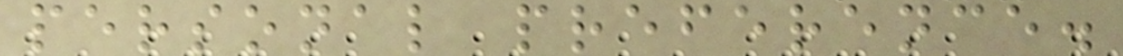personal preference.
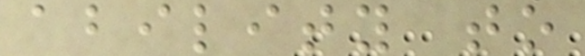ability to
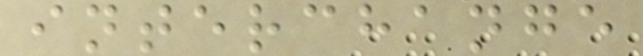interchange
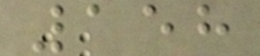158
